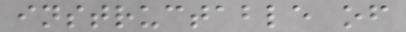instructable of
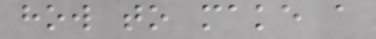how to make a
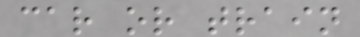car or train
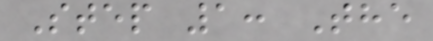Step 1: The
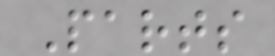Parts
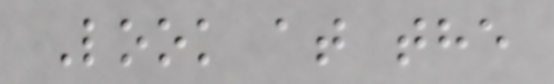Look at the
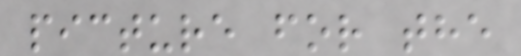picture for the
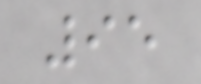95
